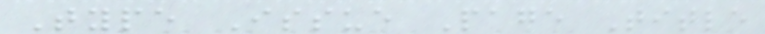Type Issue Page Title
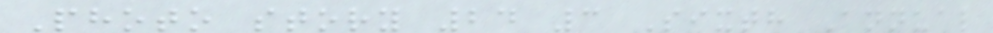Photo story 24 3 Sixth Annual
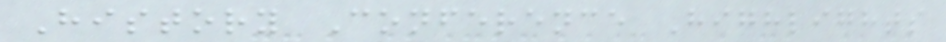History Conference Highlights
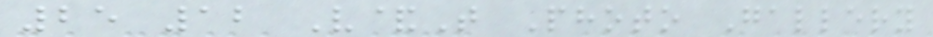25 12 V&T Photo Gallery
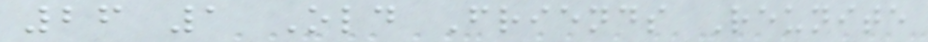26 1 Old Friends Reunite
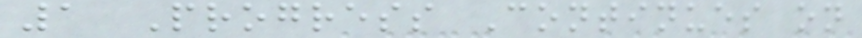1 Progress Continues on
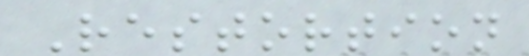Restortion
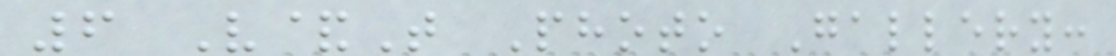6 V&T Photo Gallery:
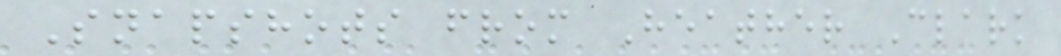Snapshots from Heather Clark
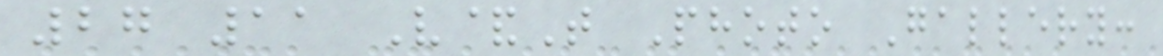27 11 V&T Photo Gallery:
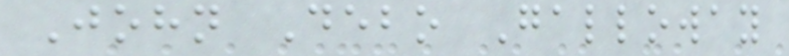John Debo Galloway
